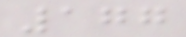177
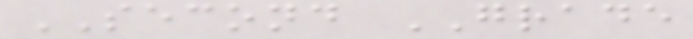SECOND GRADE
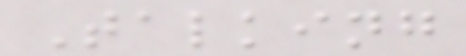Talking
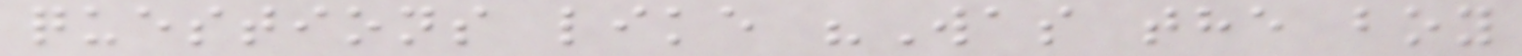questions like "Was the boy
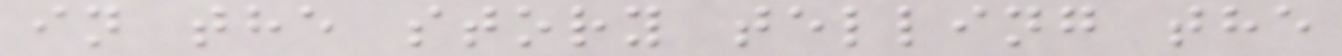in the story telling the
